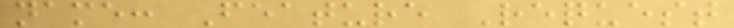name: Feature Request
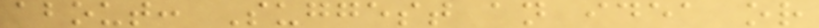about: Suggest an idea or
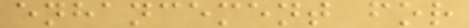enhancement for
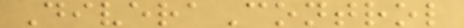DiveraControl
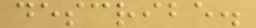describe.
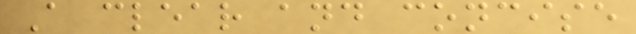A clear and concise
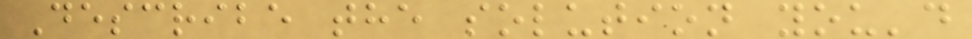Describe the solution you'd
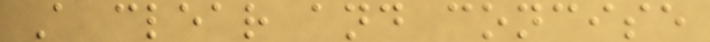A clear and concise
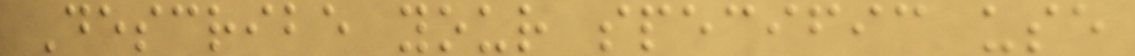Describe your specific use
